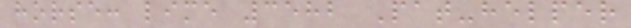horse: lime 3582 Pat-helper
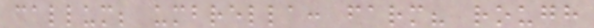callum; umbrella: farm? rough
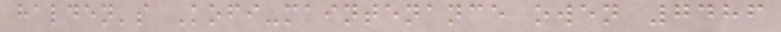halden's Kofi-maintenance owen 7486
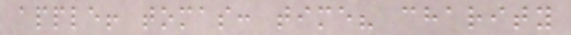apple! tomas: time? charity
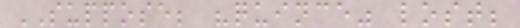SUPPOSE; "quince" lost;
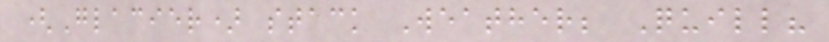(Glacier) stack Weather; Quill?
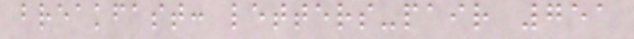breakfast: letters-pair 751
